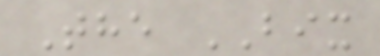The BIX
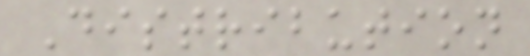Distribution
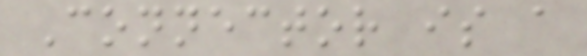Connector is a
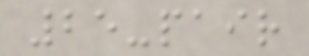25-pair
